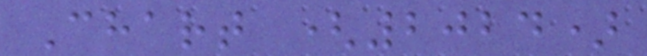Chart (2024)
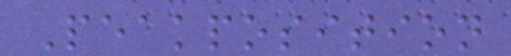Peakposition
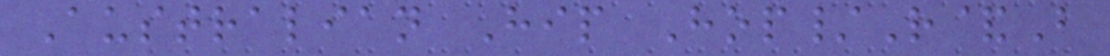Australian Hip Hop/R&B
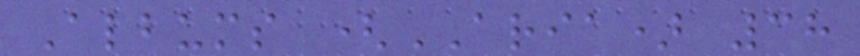Albums (ARIA) 38
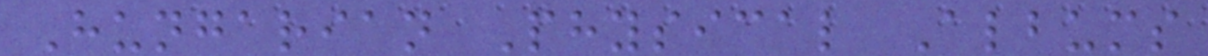Hungarian Physical Albums
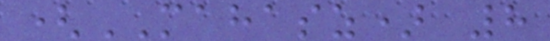(MAHASZ) 8
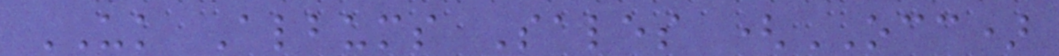UK Albums Sales (OCC)
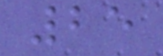25
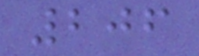206
